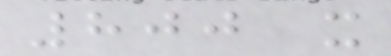800 x
